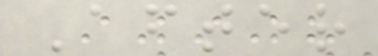After
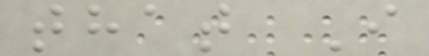that I
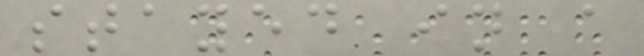stayed in a
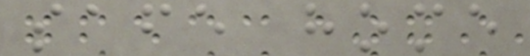safe home
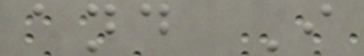and I
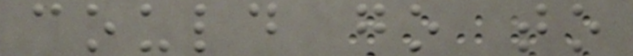could go to
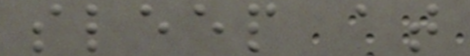sleep at
